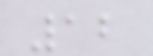12
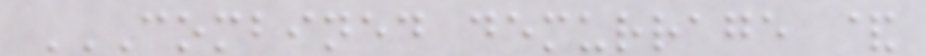COMBINED DEMURRAGE &
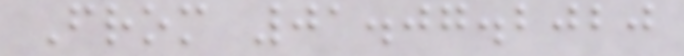From 01.07.2020
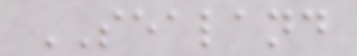SEALAND
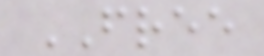FREE
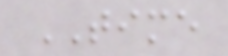TIME
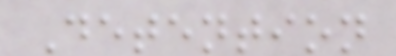Detention
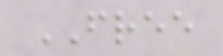FREE
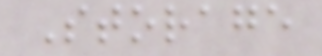Storage
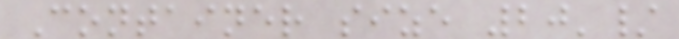Container size 20'/
